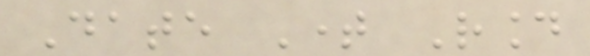Date Time Round
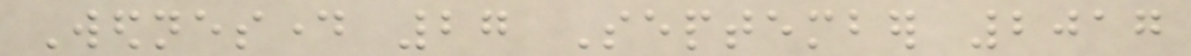Wednesday 27 September 2017
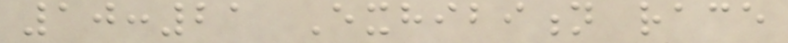10:21 Exhibition race
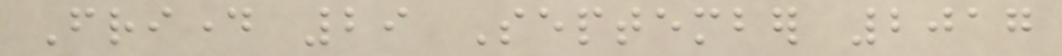Friday 29 September 2017
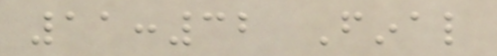11:32 Final
